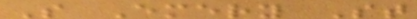S Emery St
